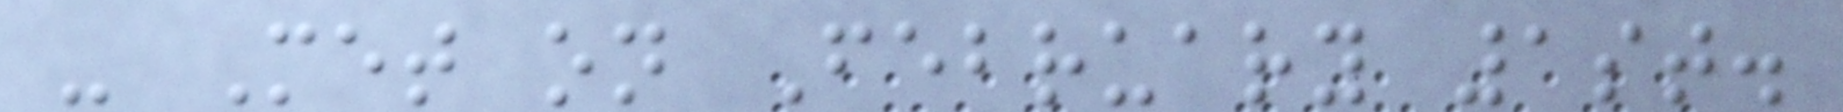- Met on February 1st.
